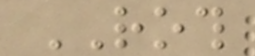ROTH
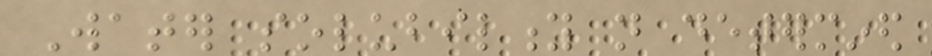Water solubility not determined
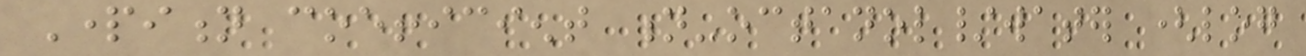Partition coefficient n-octanol/water (log
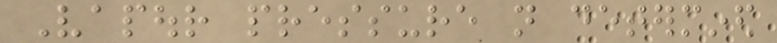Vapour pressure not determined
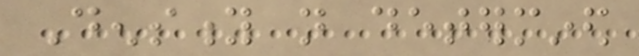Density not determined
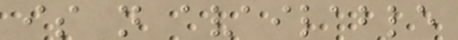is not available
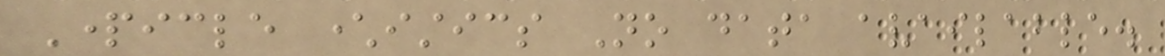Particle characteristics No data available.
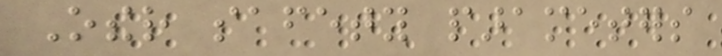Other safety parameters
